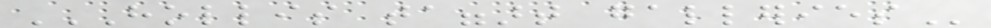HOLLIS TAGGART GALLERIES
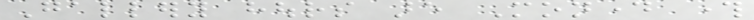Gallery hours are Monday through
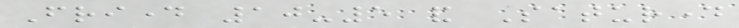Friday 10-5 and Saturday
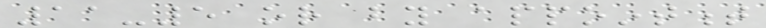11-5 or by appointment
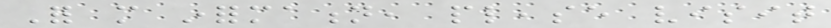For more information, please visit
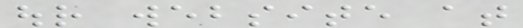our website at
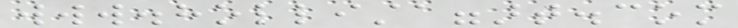www.hollistaggart.com
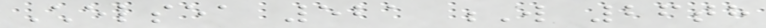Chelsea 521 W 26th
